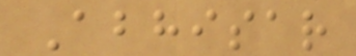Abhisar
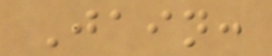Jain:
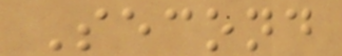Second
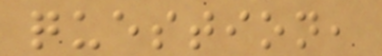question,
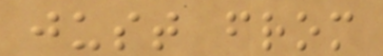just from
